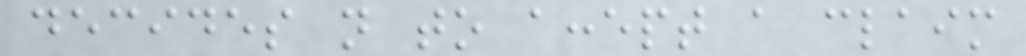decides not to accept a claim
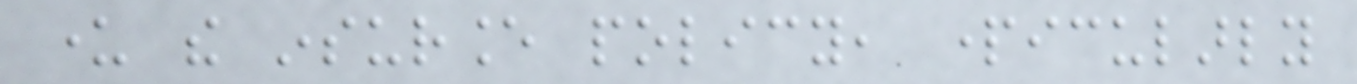under the insurance policy, particularly
